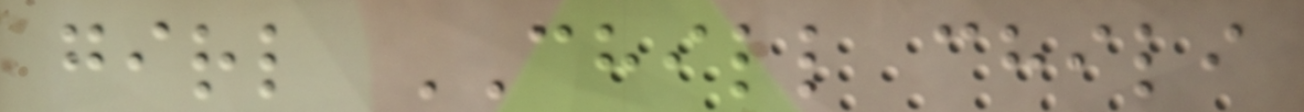girl CHILL chili
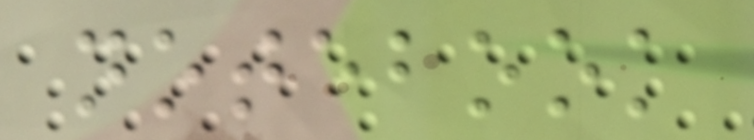notebook
